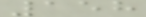158
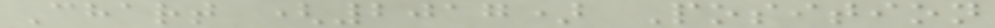Chart (2017) Position
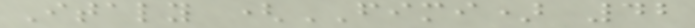Italy (FIMI) 42
